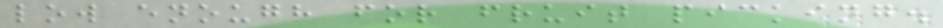low enough for fruit picking.
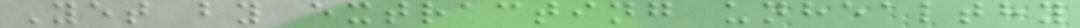Yet by extracting unhealthy
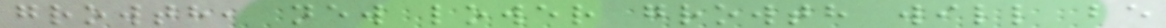growth, new lower growth will be
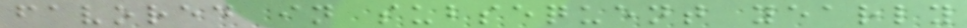favored in subsequent yearly
